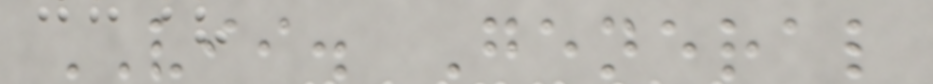VII. General
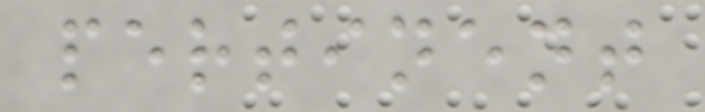pertinent
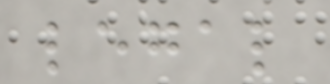legal
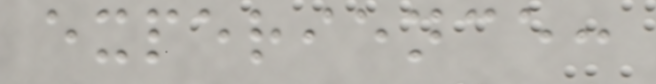experience:
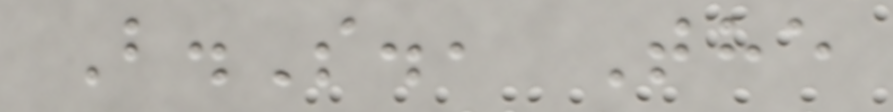B.S., The
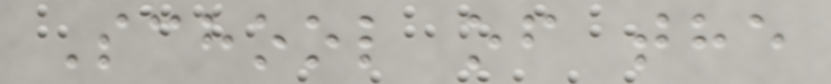School of the
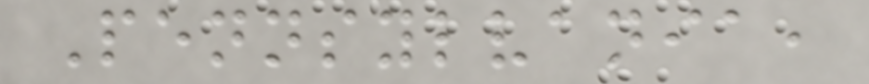Pennsylvania,
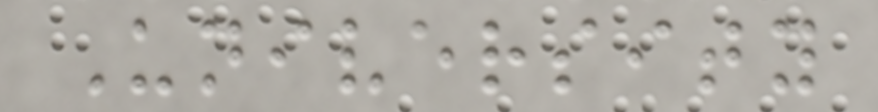University
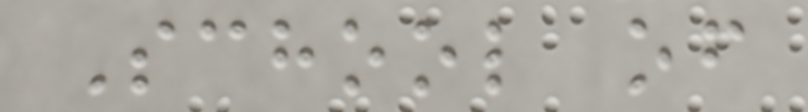School of
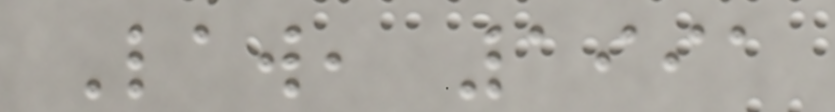Law, 1991
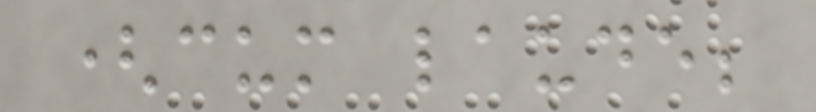(cum laude;
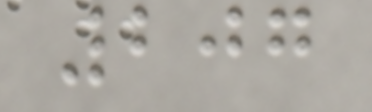207
